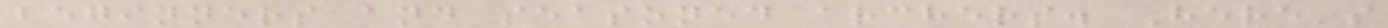beginners and seasoned archers. Here's
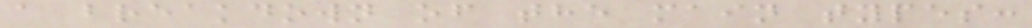a breakdown of the main types:
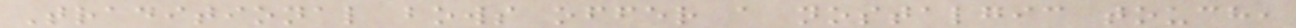Traditional bows offer a nostalgic touch,
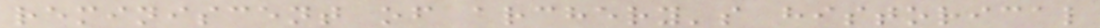reminiscent of archery's historical
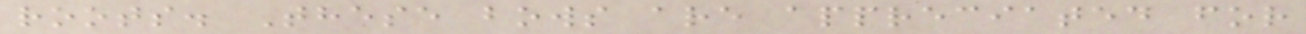roots. These bows are appreciated for
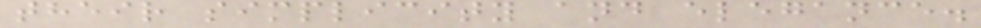their simplicity and elegance.
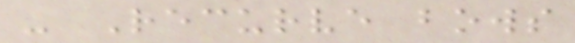- Recurve bows
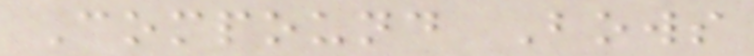Compound Bows
